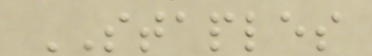STAPLES
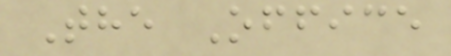The Office
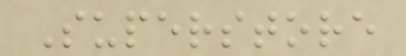Superstore
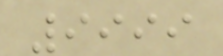9999
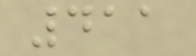411
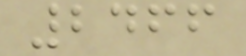2466
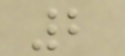2
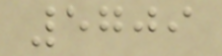5709
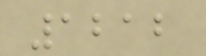1212
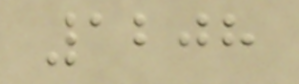1208
